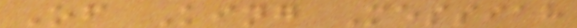Of King Messiah
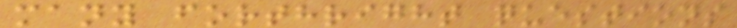many forthright questions
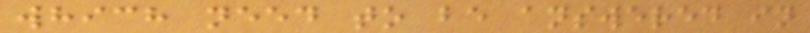which need to be answered in
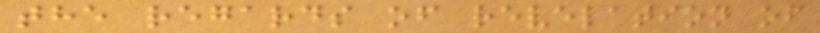the regards of revelation of
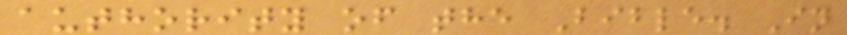authority of the Bible. In
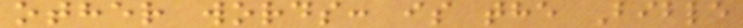other words: is the Bible
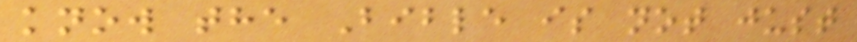know the Bible is not just
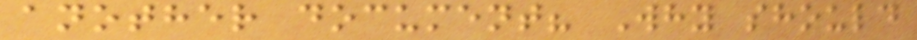another document? Why should
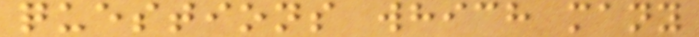questions which many
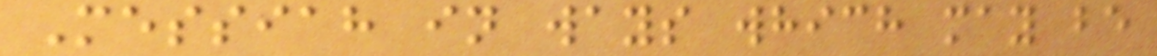Messiah in ways which may be
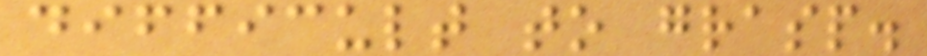difficult to grasp.
